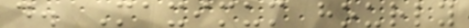d. Maximum hourly
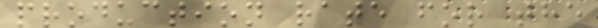production rate for the
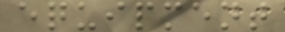equipment
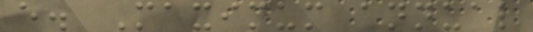e. Maximum annual
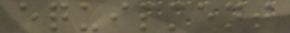equipment
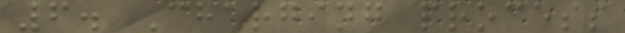6. Charging process
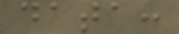data:
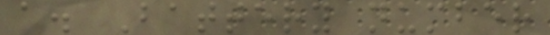a. Battery number
